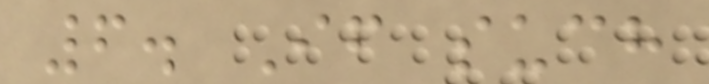6. If such
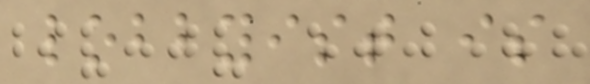lobbyist is
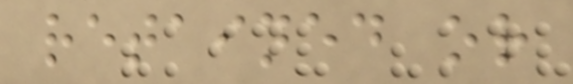retained or
